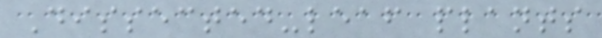Dissected-leaf plants
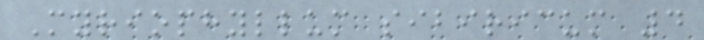Myriophyllum sibiricum 4
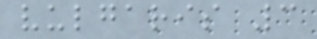vulgaris 3
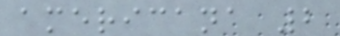americana 2
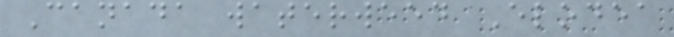Canada waterweed Elodea
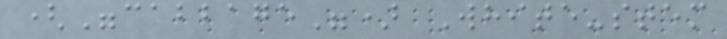("cabbage") White-stem
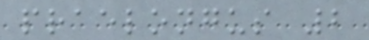praelongus 2
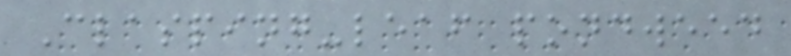Clasping-leaf pondweed
